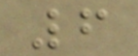6
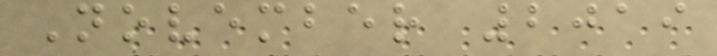November 2019
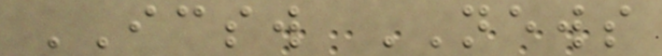ICSW NEWS
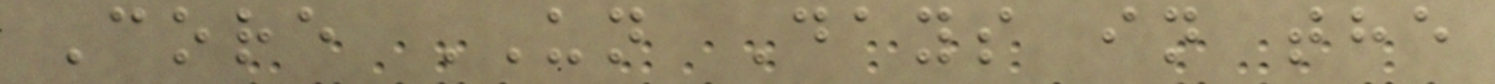Core UN Days in the
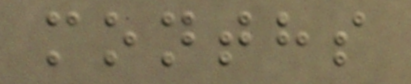months
